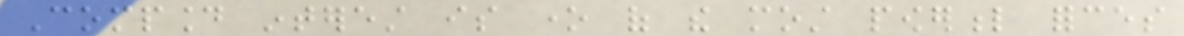Compound interest is one of the most powerful forces
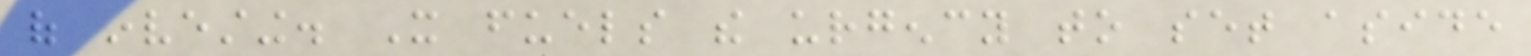of investing. It fuels the urgency to set aside
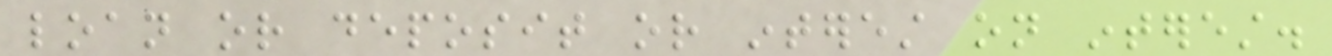loan or deposit or interest on interest.
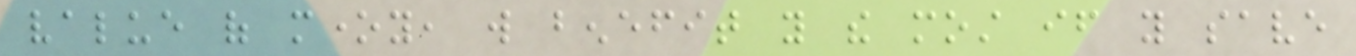value of money, will benefit you the most if you save
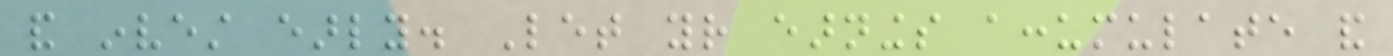and invest early. Let your earnings accumulate and
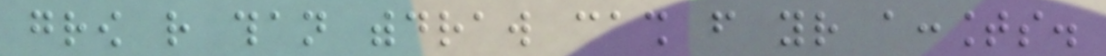grow rather than withdraw cash from your accounts.
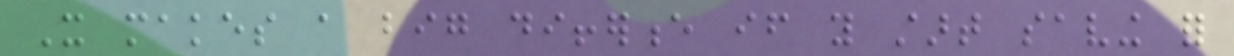It makes a big difference if you start saving for
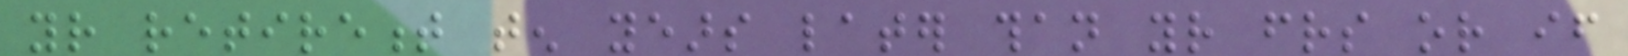your retirement ten years later than your friends or if
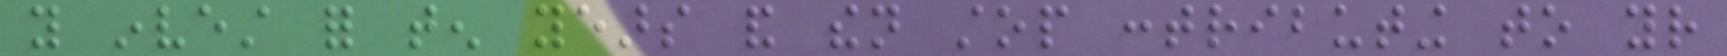you invest for ten years and then stop contributing to your
